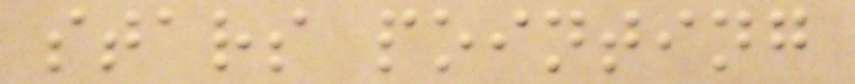stars pointing
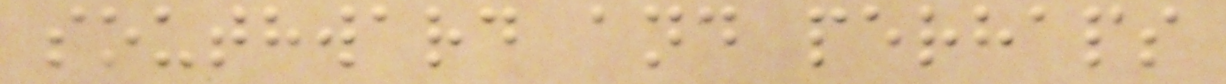southward and perhaps
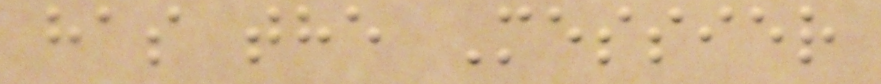has the Messier
